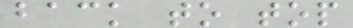back to top
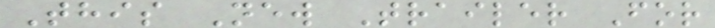This New Trailer For
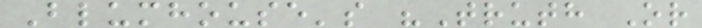Blumhouse's "Truth Or
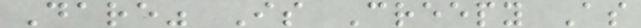Dare" Is Creepy As
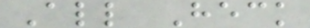All Heck
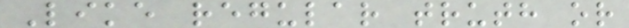Like regular truth or
